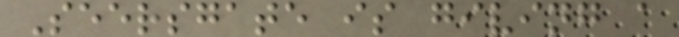Seersgate is giving a
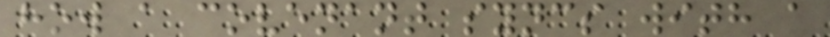how a covenant syncs with a
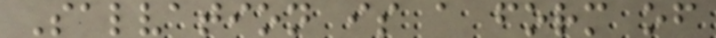Salvation is a form of
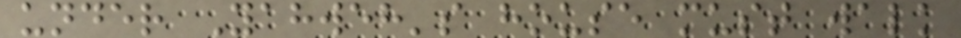under Yahweh's house must walk
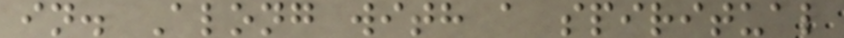in. Along with a spiritual
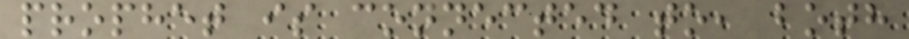prophet is connected to, both
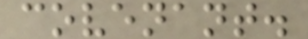covenant.
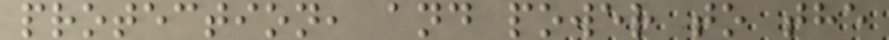protection, and power to the
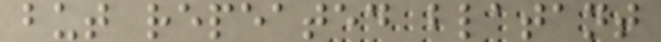but repeated blatant
